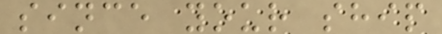since your ship
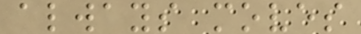always moves
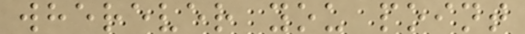wherever you point
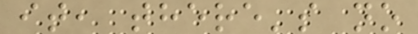it, there's no
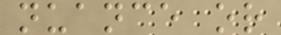nuance or
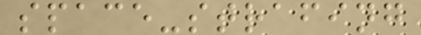space-strafing
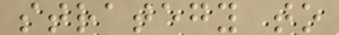strategy to
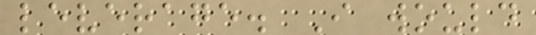leverage. I would
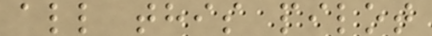all this pilot
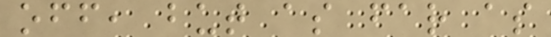off, but as far as
